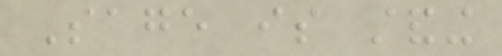Sage is standing
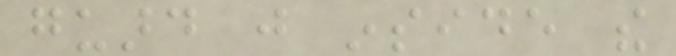guard just inside the
